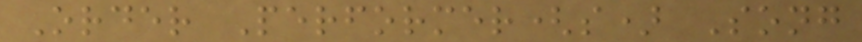Order Performer(s) Song
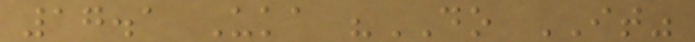17.1 Uka "DO IT"
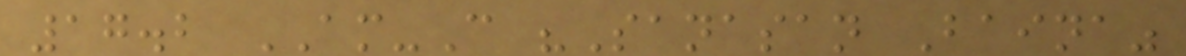17.2 AM-C "Sanasan Baina"
